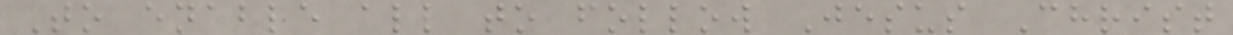To enable all to follow Jesus Christ
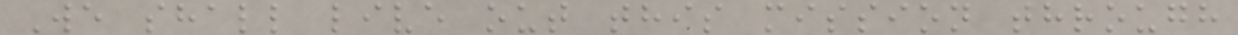We shall live out this mission through
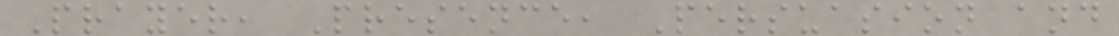Prayer, Presence, Persuasion and
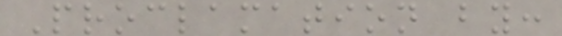Proclamation by:
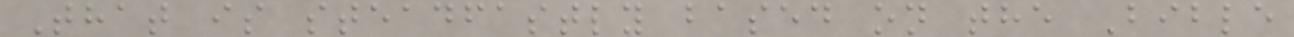That is steadfastly based on the Bible
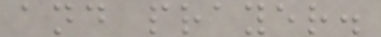and prayer.
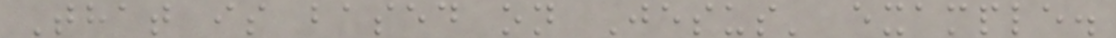That is based on Jesus' example.
